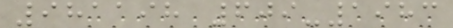981198 609-1983
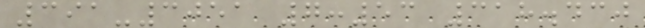391-3051 7:53 318.430
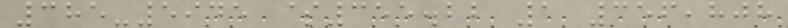385-5945 $355.22 1 356,808
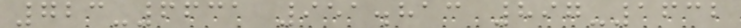723-6631 951.813 897-1632
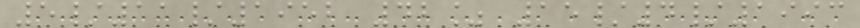5/11/1952 42% 15/4/1993
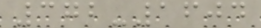372-1604
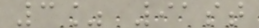3% 91st
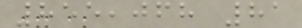855,068 81
